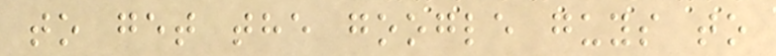to get the google guys to
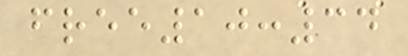free10:34
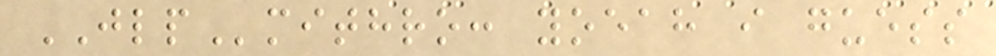JLPmithro: yoeah i guess
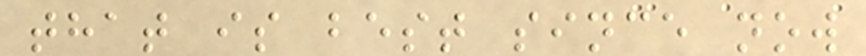that is best since now
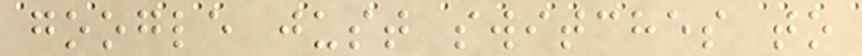google just switches to
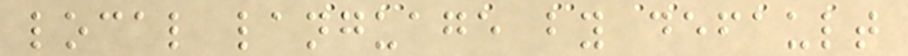local language by default
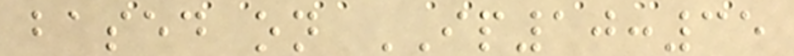based on IP10:35
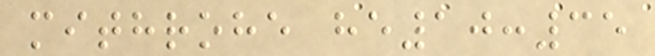mithrohe he10:35
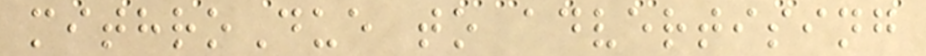mithroDue to advertising
